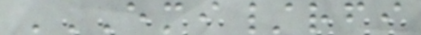EMI/RFI
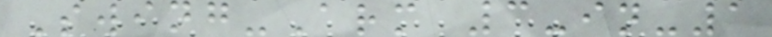Swing-Arm 3-in-1
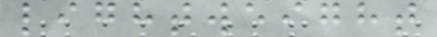lightweight
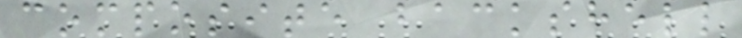composite backshell
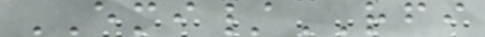EMI/RFI
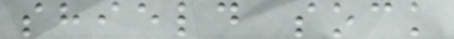shield sock
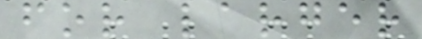for larger
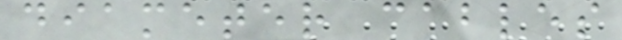diameter cables
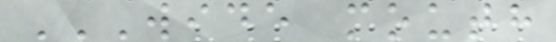WIDE MOUTH
